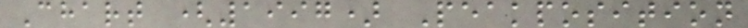Chart (1997) Peakposition
